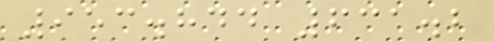953.844 631.2
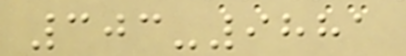303-9881
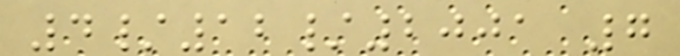4/12/2001 7
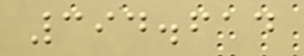394.614
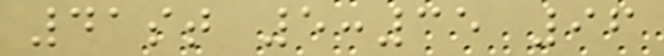41st 5:35 96
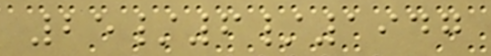25/6/1947
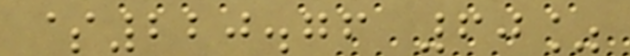$220.76 60%
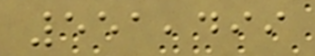551,499
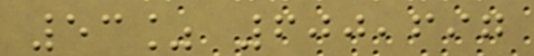53% 600,697
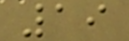19
